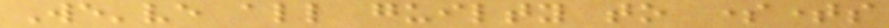We've all guilty to sometimes
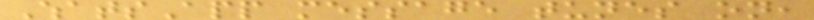WhatsApp message tunes on,
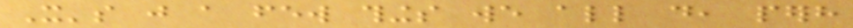It's just a few things we all do, perhaps
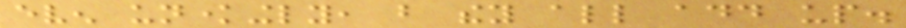even unknowingly, but they all add up.
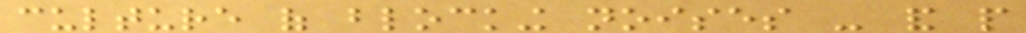culture of blocking noises - and people
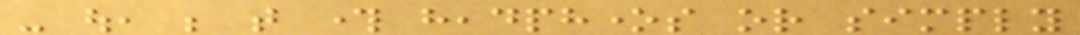- out, be that through headphones or simply
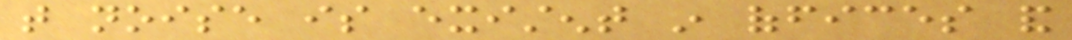that noise is existent in offices and
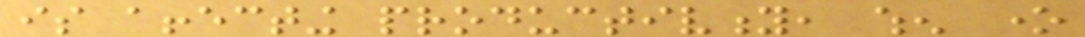is affecting productivity, when one
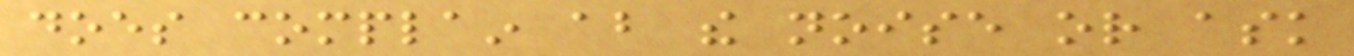does complain about the noise or ask
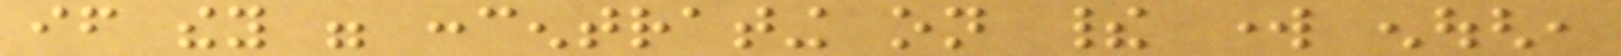if they were concentrating on their work enough,
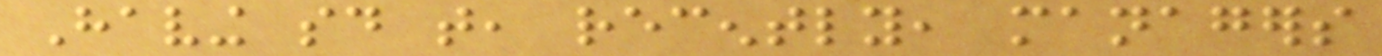Having said that, recently, managers
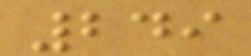249
